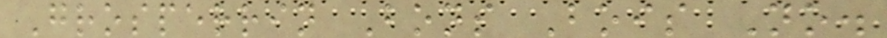Grosperrin Bons Bois No.
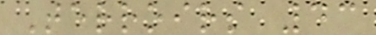Terroirs 43
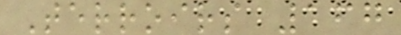Terroirs 167
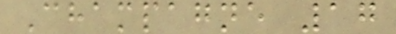Champagne 17
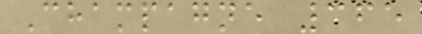Champagne 365
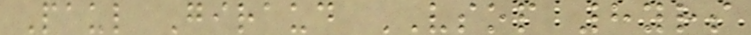Paul Giraud VSOP 8yrs
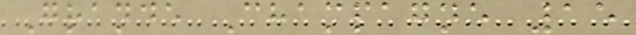Grande Champagne 15
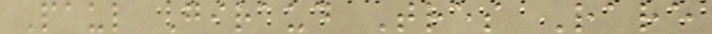Paul Giraud Tres Rare
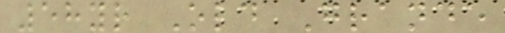58yr Old Grande
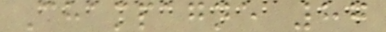Champagne 87
